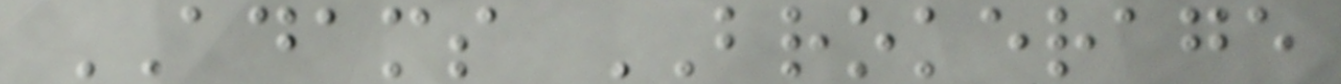ADAMS BROKERAGE
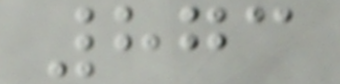873
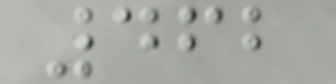462
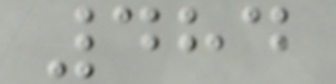484
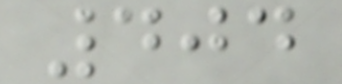404
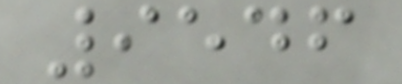9546
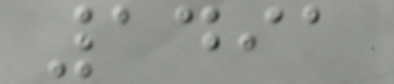1491
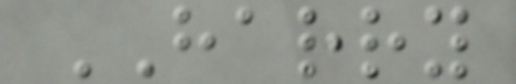HARRY
